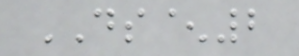DS^2
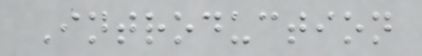Introduction
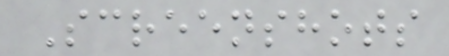Screenshots
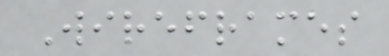Wireframes
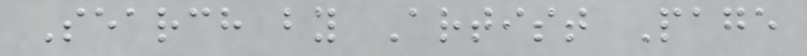Search by Artist Page
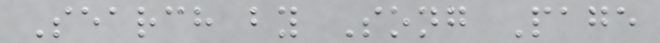Search by Song Page
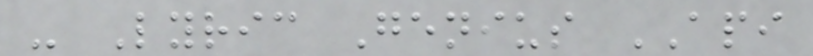- Lyric Genius API
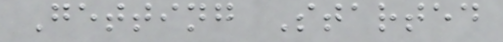Getting Started
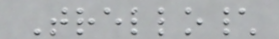Trello\
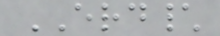ERD\
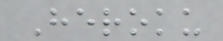Heroku
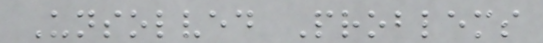Unsolved Problems
